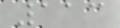113
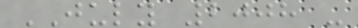JULY 2008 -
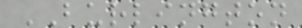BURLINGTON
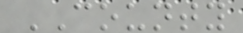COUNTY
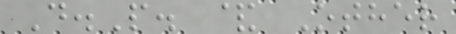D.P. & Other
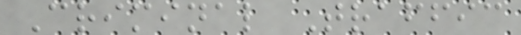Criminal Traffic
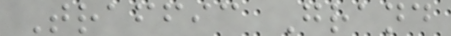Traffic Grand
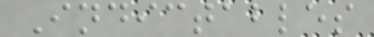Indictables
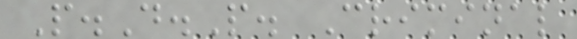P.D.P. Criminal
